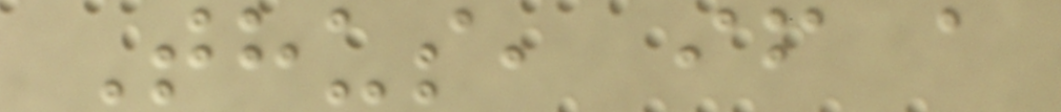Thus, if a
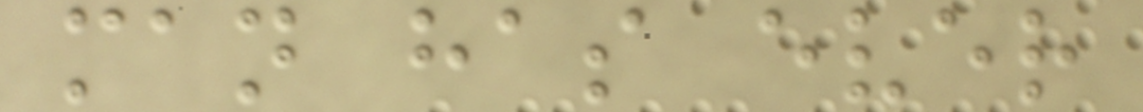man has ever
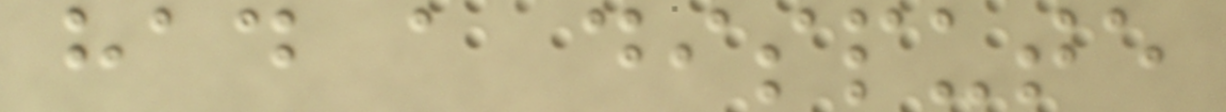had a dispute
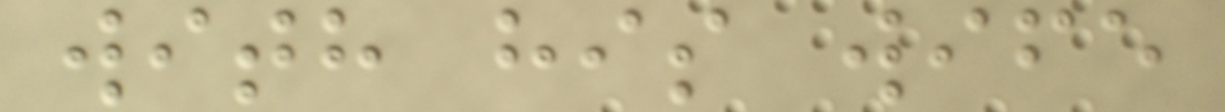with his wife
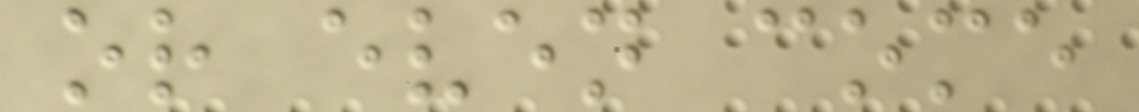or even come
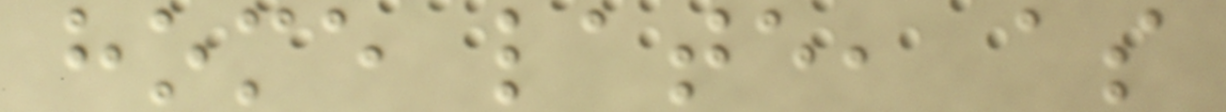home late, as
